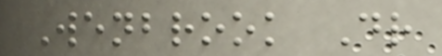Wenbrook Dr
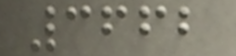3662
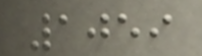1059
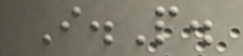I.P.
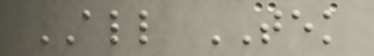ALL TEK
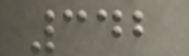342
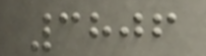3806
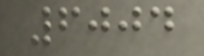6004
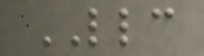LLC
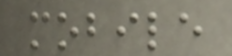mobile
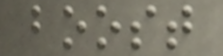boost
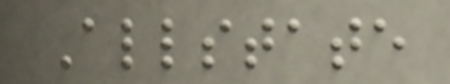Allstate
